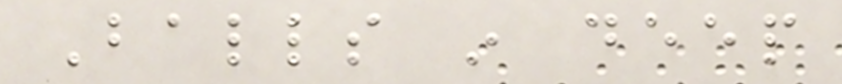Balls in deep
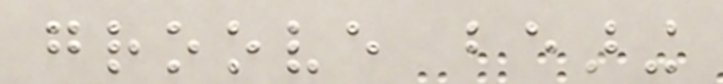groove bearing
